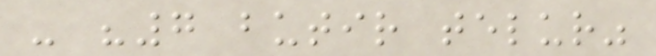- "7 butir telur"
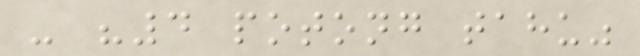- "4 potong tahu"
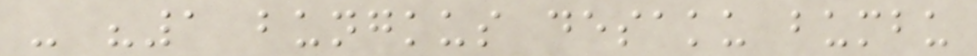- "1 bungkus desaku bumbu
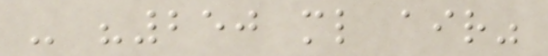- "250 ml air"
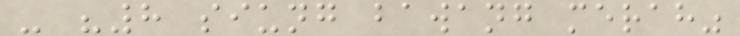- "8 siung bawang merah"
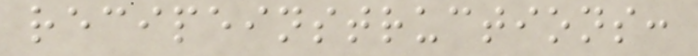recipeinstructions:
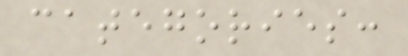categories:
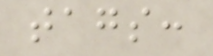tags:
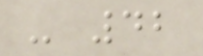- 42
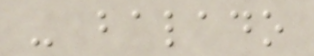- balado
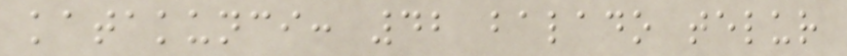katakunci: 42 balado telur
